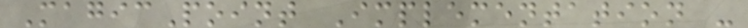MagicPoint Implementation -
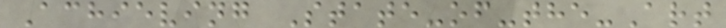Achieving State-of-the-Art
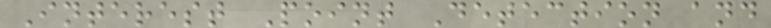Interest Point Detection and
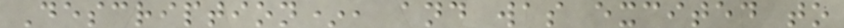Description*, and was excited to
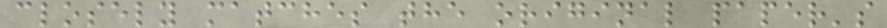closely matches the original paper's
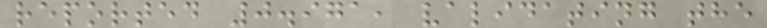reported 0.971, validating the
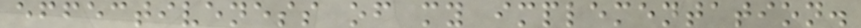effectiveness of my implementation.
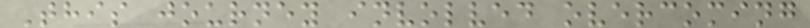This journey involved overcoming
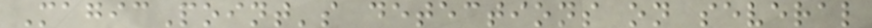MagicPoint's detections on several
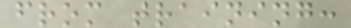from training:
